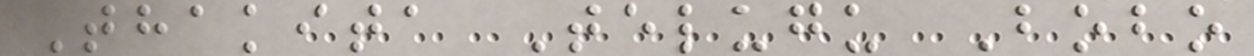Thakita Telugu Bobo
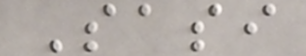Sasi
